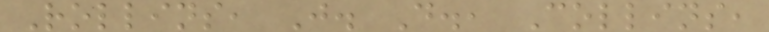Rollins, J. D., Collins,
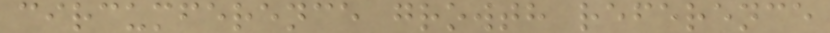circumference growth reference
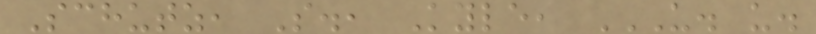Schutz, S., Kyle, U. U.
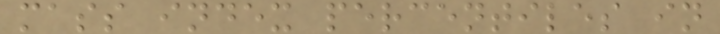mass index percentiles in
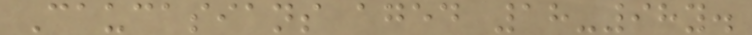Caucasians aged 18-98y.
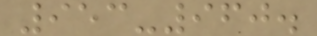953-960.
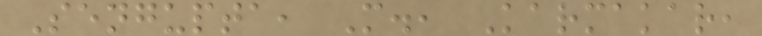Sengupta, M., Karmakar,
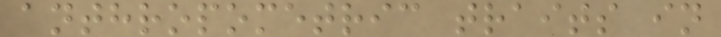anthropometric traits in
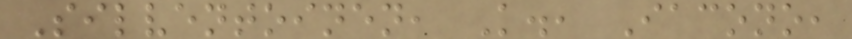Silventoinen, K., Iacono,
